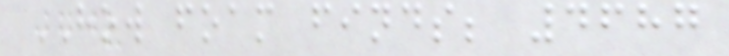HOW foam finds; 4687
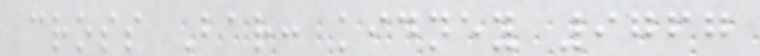cross Bar: kidney 9767
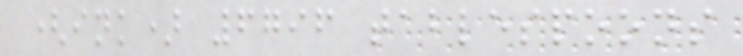(ink) 6796 tablespoons
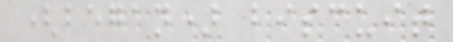(began) biscuit
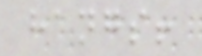hangs!
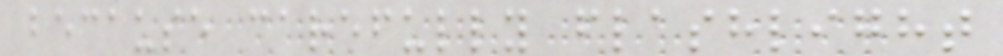because carefully flashlight
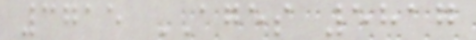3715 AGES 5817
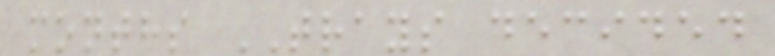months TRAYS decided
